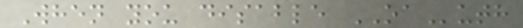When you disable OAuth
